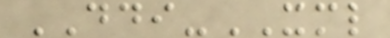DDI-XML
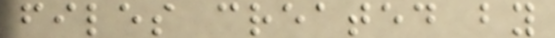files created by
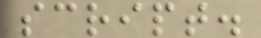script.
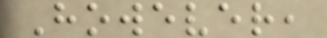However,
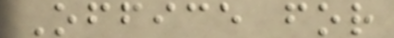Office for
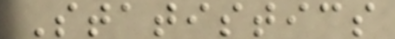Statistics
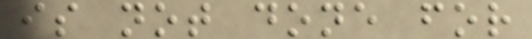is not done for
